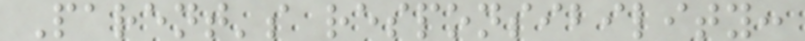Parent's responsibility:
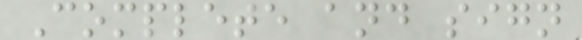Complete and sign
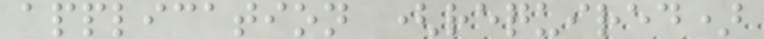application (required)
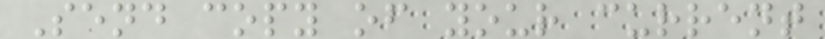Send copy of your current
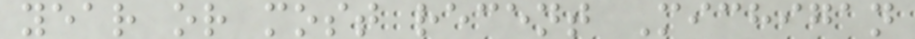year or most recent Michigan
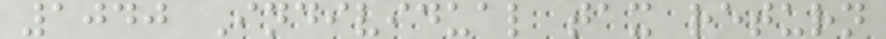1040 Individual tax return
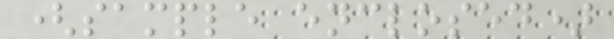(sample enclosed)
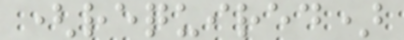(required)
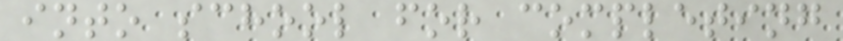into school for completing
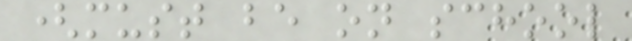(must be on school
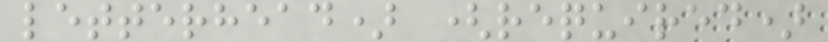letterhead) (required)
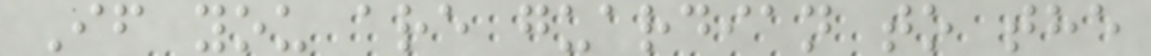If you are guardian to the
